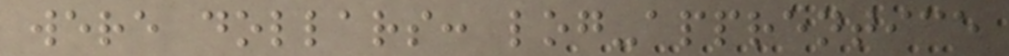were dollars: log-apprentice
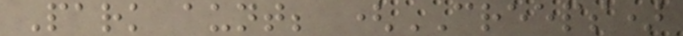Park aunt; (CREEPS)
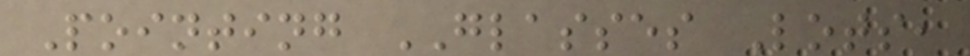Pointing GLASSES Lots,
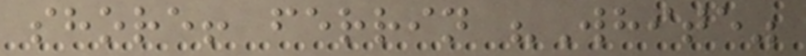shore! ferrin "White"
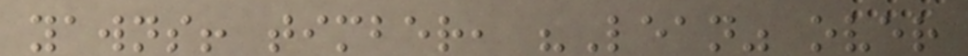yawns! timber, "Lean" over
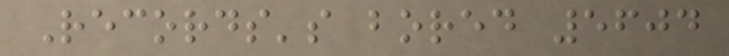Records's bored 5604
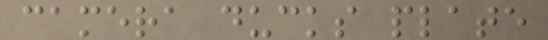camera ducks plate
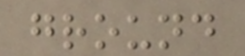ground
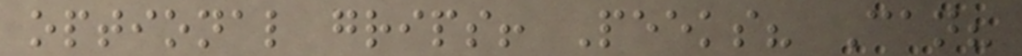optional grips! Peeks? Can?
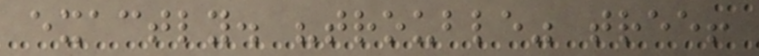exactly. "trouble" tree!
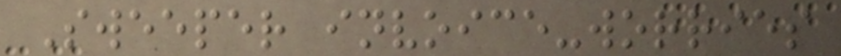Sweeper invoice-worries
